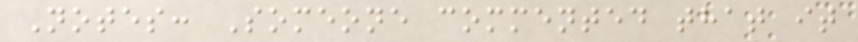Notes: Someone commented that it
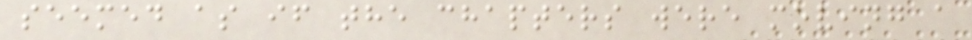seemed as if the chapters were moving a
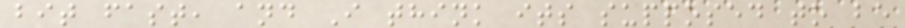bit fast, and I think its supposed to be
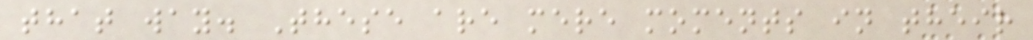that way. These are mere moments in their
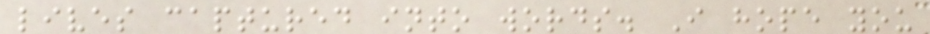lives captured into words. I hope you
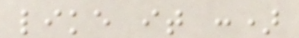like it :)
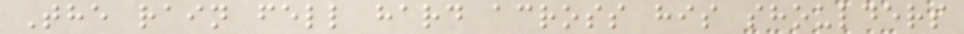The rain fell hard across his shoulders
